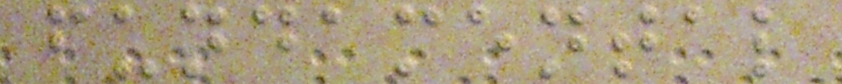fundamental
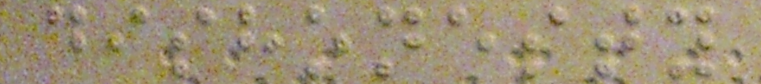dishonesty
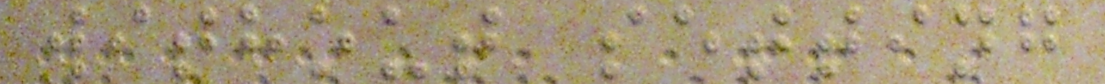without setting
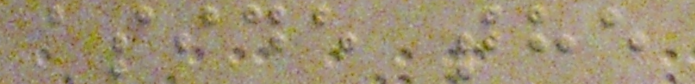aside the
